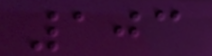103
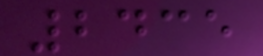2435
